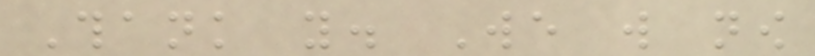Thank you. We will now
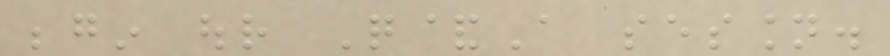begin our Q&A session.
